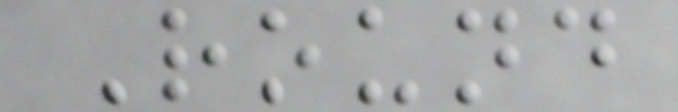Round
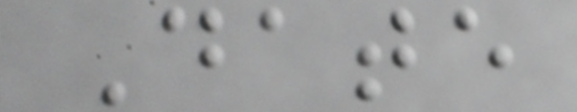Date
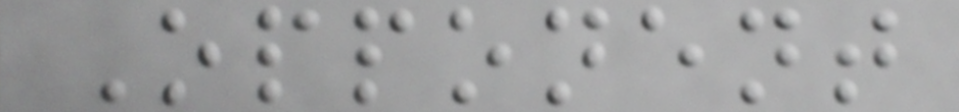Opponent
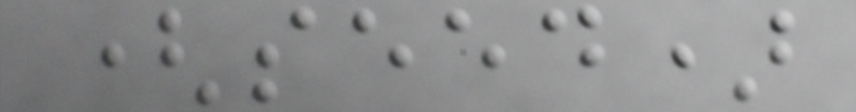(seed)
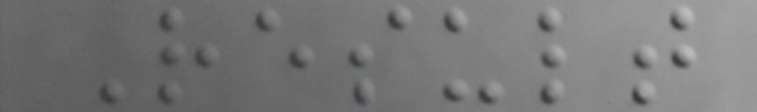Result
